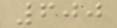600
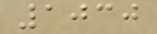1030
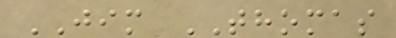JIM THOMAS
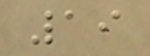19
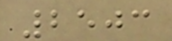2503
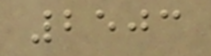2503
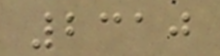2310
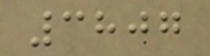3807
